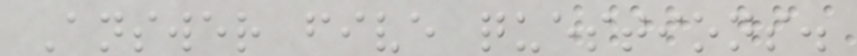Answer five questions.
